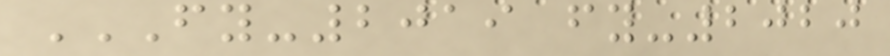FY-2019 FY-2020
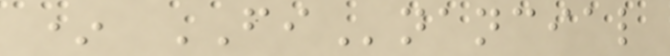* FInancial
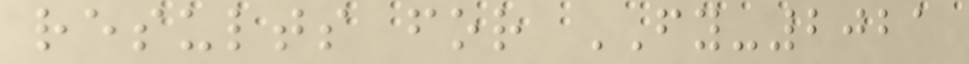results for FY-2021
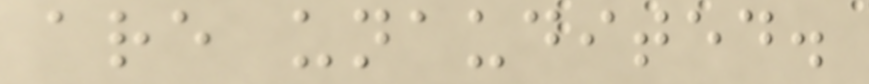are unaudited.
